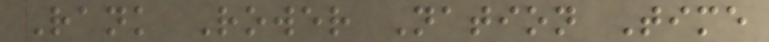Rank Rower Nation Time
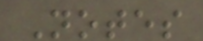Notes
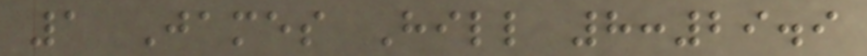1 James Hill 8:29.9
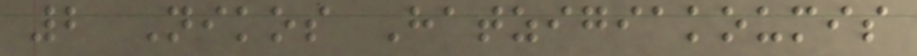2 Nikos Hatzigiakoumis
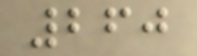260
